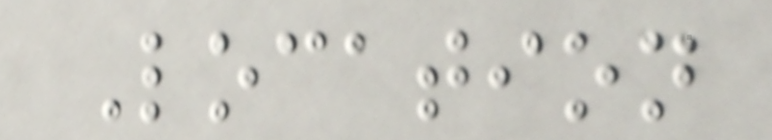Location
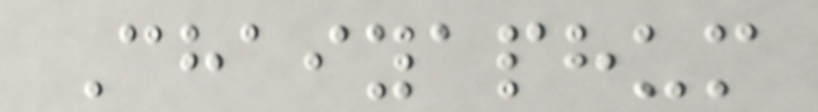Chaiyaphum
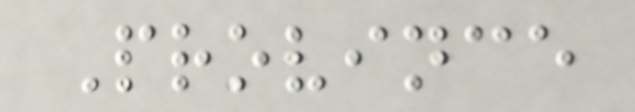Province
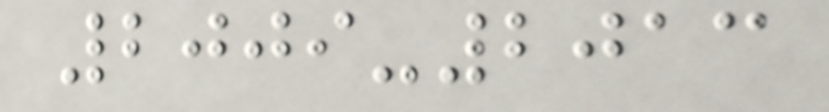2009-2013
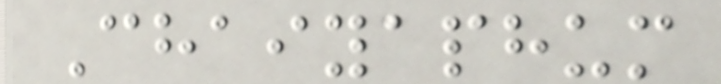Chaiyaphum
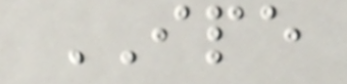IPE
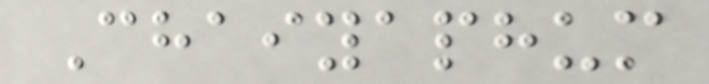Chaiyaphum
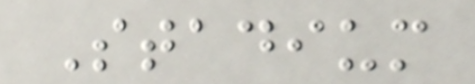Stadium
